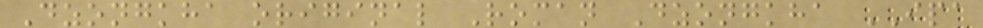Dzongkha original Roman Dzongkha IPA
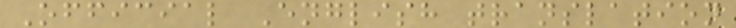Official English translation
